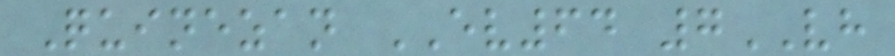Quinezan EV64 7VH
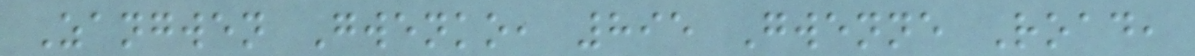Zangwen Gwenko, 895 Gwenne Road,
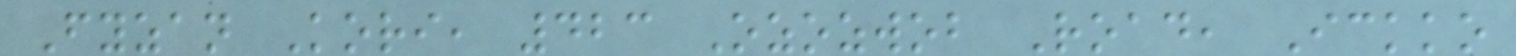Fyzan Kori, 423 Ozozwob Road, Ickko
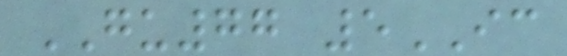GU77 5IC
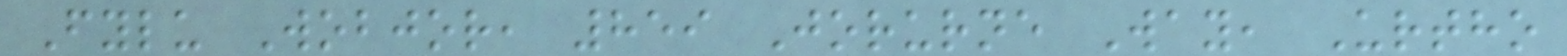Fylu Wobjor, 859 Jorurne Way, Urtho
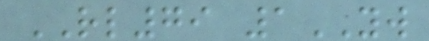RL79 1YW
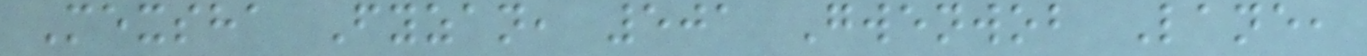Mexsha Fyzan, 501 Gwenwob Lane,
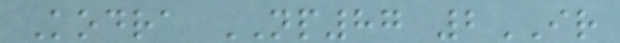Kodra NP87 2IR
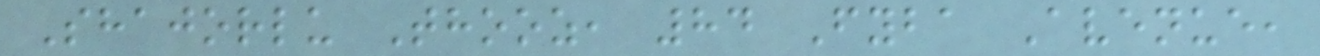Shajorlu Thooz, 84 Fyba Avenue,
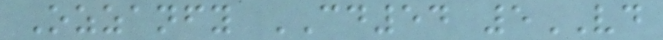Ozzanfy CD54 5VD
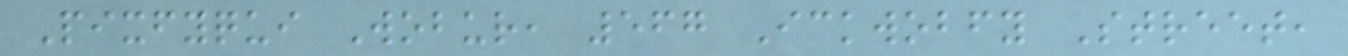Pixfyqui Wobur, 567 Ickwobfy Street,
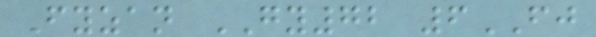Fyzan GY72 6FJ
